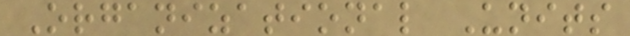Organizational Units
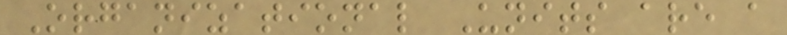Organizational Units are a
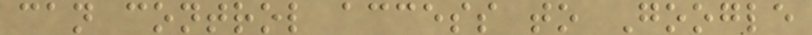can control access to Google
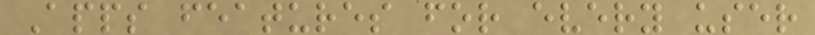Apps features for every user
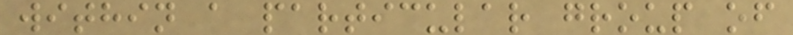within a particular group of
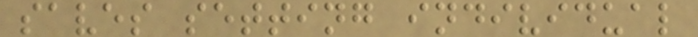saves setting individual
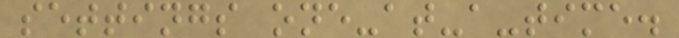settings one-at-a-time.
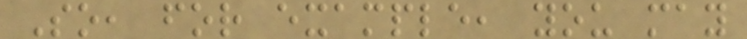So, for example, you may
